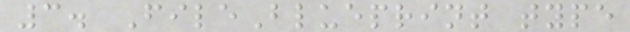3. FileBlueprint type
